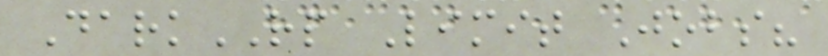DarkRP Limit Jobs?
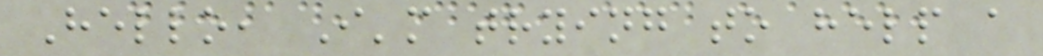Hello, I'm trying to help a
